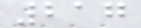217
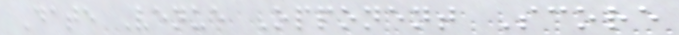Date Venue Opponent Score
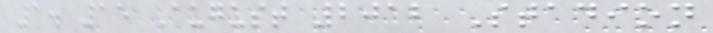1. 15 August 2012 Stadion
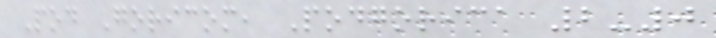Pod Goricom, Podgorica 2-0
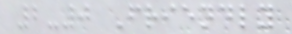2-0 Friendly
